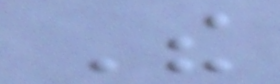The
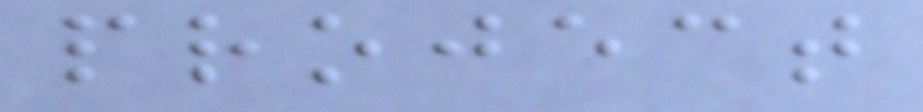project
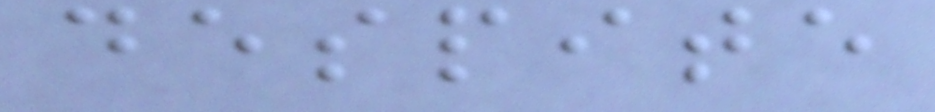despite
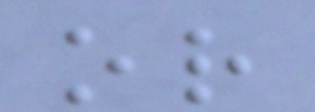or
